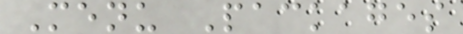Menu Packages
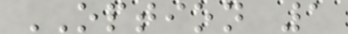OPTION 1
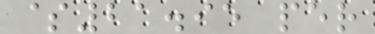$21.95 per
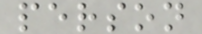person
